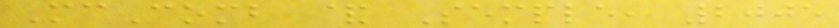McComb & Semple, 2005
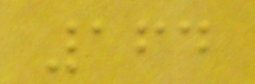164
